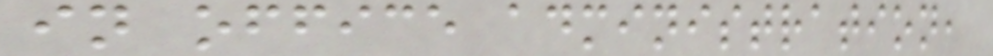in office administration,
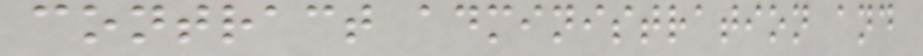contract administration and
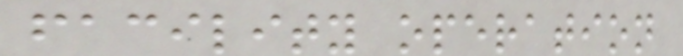facility operation
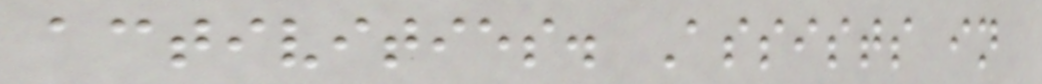activities. Assists in
